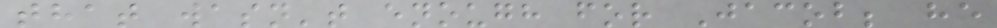that wasn't enough for Jacob; he
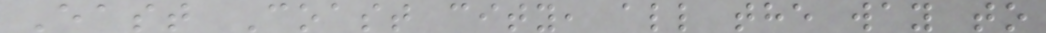East Coast city, all the way to
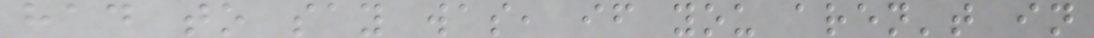had to say was, if you aren't in
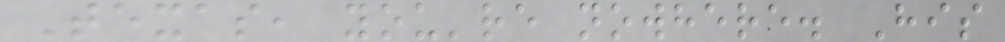Texas, you're nowhere. His
